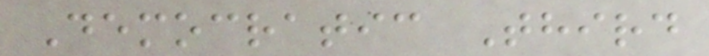Democratic Third
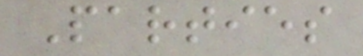Parties
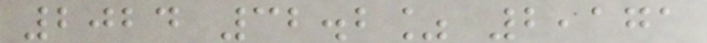2024 32.2% 2,171
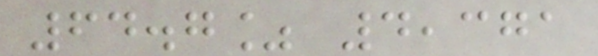64.7% 4,371
